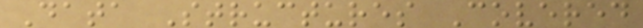Data Structures Covered
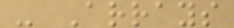- Arrays
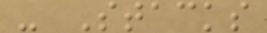- Stacks
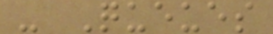- Queues
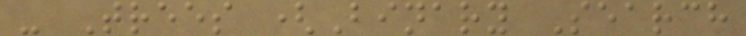- Trees (Binary Search
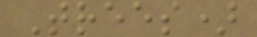Trees)
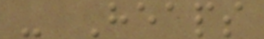- Heaps
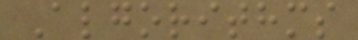Algorithms
